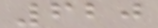620
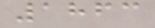1863
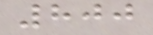800
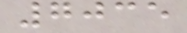7035
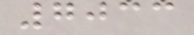7033
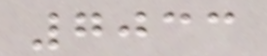7033
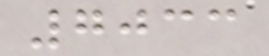7033
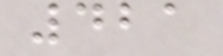421
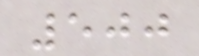500
